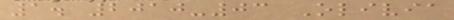1. 2010-03 Olivia
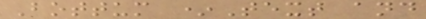Bottum *Text and
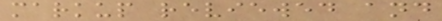markup reviewed and
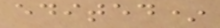edited*
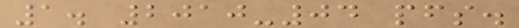1. 2010-04 pfs.
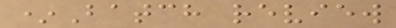*Batch review
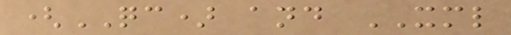(QC) and XML
